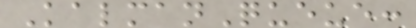KalmanQueue:
